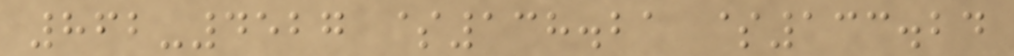862-4527 $138.21 $133.24
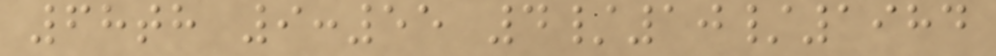68th 9:55 4/10/1984
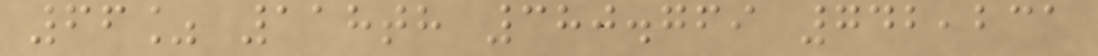66% 118th 380.769 742,231
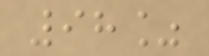98%
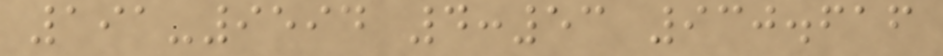191-9594 4:53 930.616
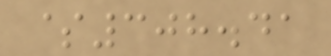$308.41
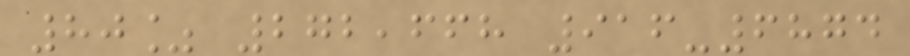80% 272,668 916-6874
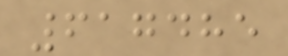617485
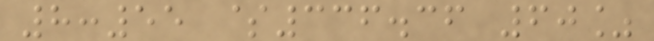8:55 $336.36 60%
